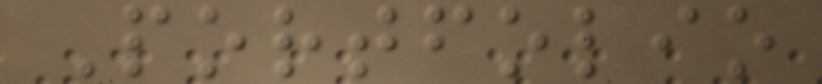Portfolio
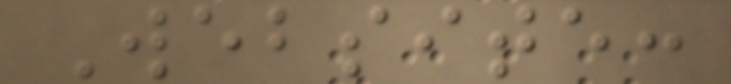Website:
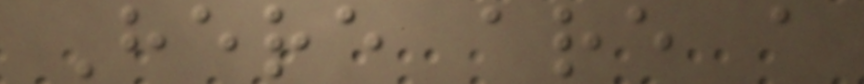Here are a
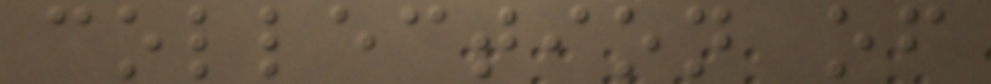collection of
